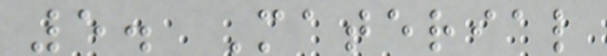5. Material
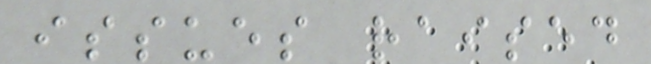issues raised
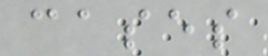cases
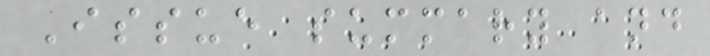Issue summary and
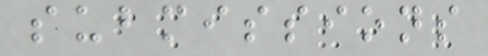submissions
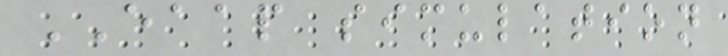EAAP simulation
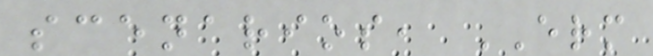scenarios, ERM
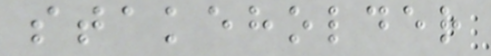stakeholder
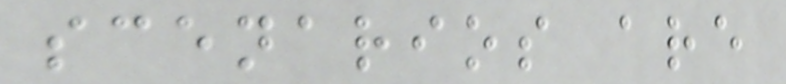scenarios are
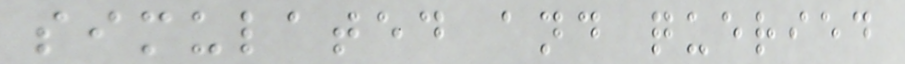simulated and queried
